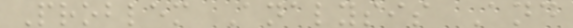Problem Analysis And
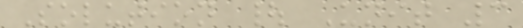Solution | Unit 3
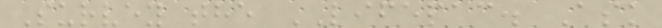Survey the LIFEPAC. Ask
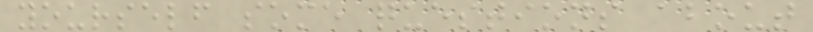yourself some questions about
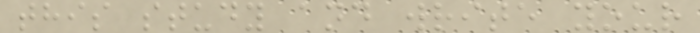this study and write your
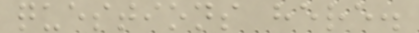questions here.
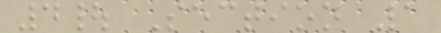4| Section 1
